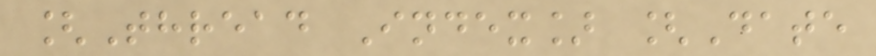[Thread Index] [Date
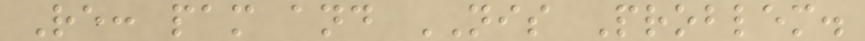Re: pam and NIS Problem.
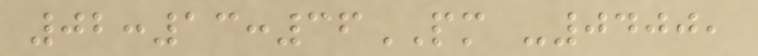02:13:36PM -0400,
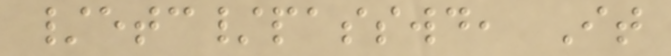/etc/passwd, It
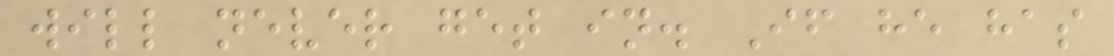will never get in. If he has
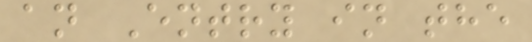an Entry in the
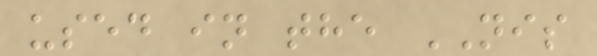used in the NIS
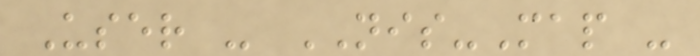User - NIS-Map -
